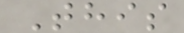This
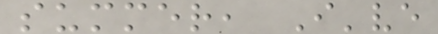summer, I've
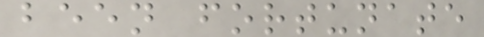been fortunate
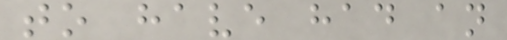to have had an
